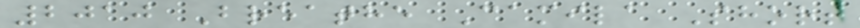2010 Breathe Camila Short
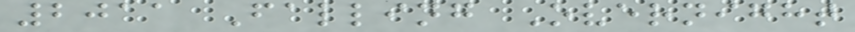2011 Falling Overnight
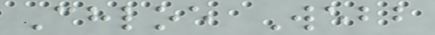Chloe Webb
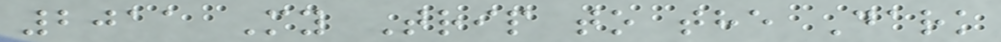2011 My Trip to the Dark
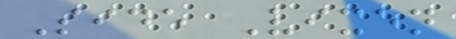Side Vixen
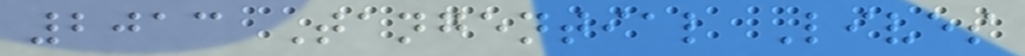2013 Tangential Lives
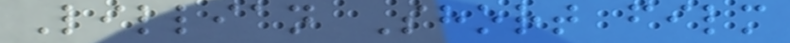Lillian Short film
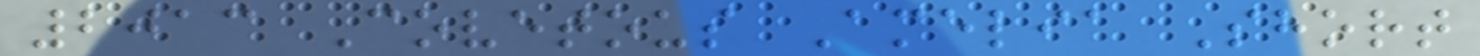2013 Covetous Amelia Short
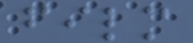film
